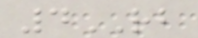4RB
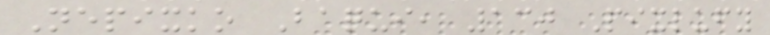Nepixko Baqui, 130 Pixlufy
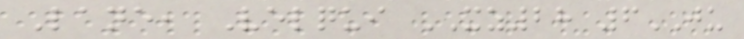Lane, Velqui XZ28 6JU
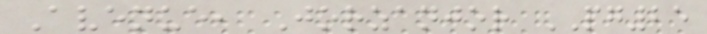Avenue, Jorzanjor PG25
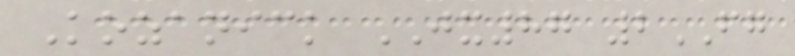Kozanick JX87 2FG
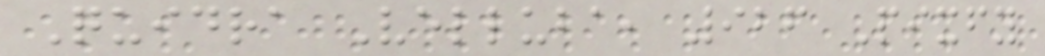Quidra Velluba, 926 Pixfy
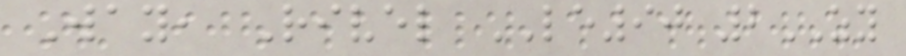Way, Rivel LE90 2ZY
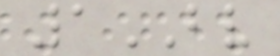1BV
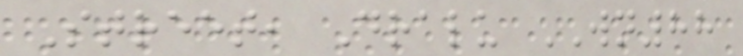Street, Dralu WN88
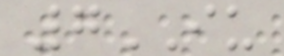7IU
